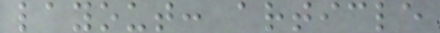layout: article
